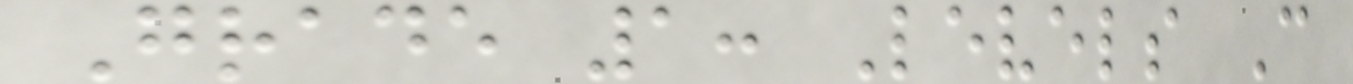Grade 1: Levels C
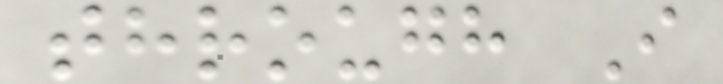through I
